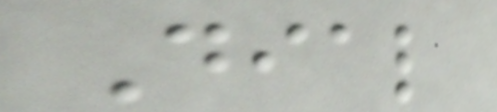Dial
